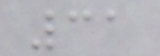31
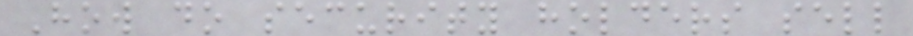How do security holders sell
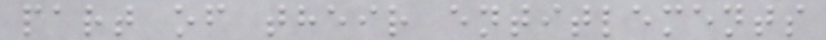part of their entitlements
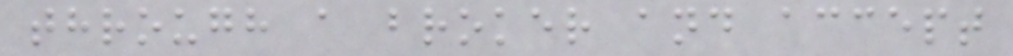through a broker and accept
